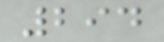294
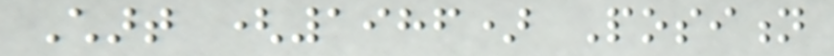Chart (1986) Position
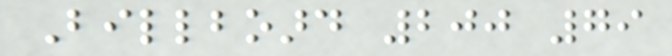Billboard 200 79
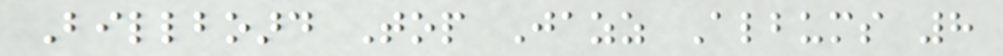Billboard Top Jazz Albums 8
